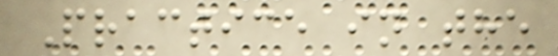Practice in the
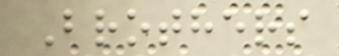Brothers
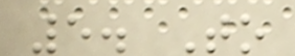5. To
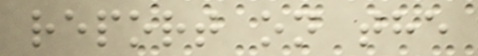report on the
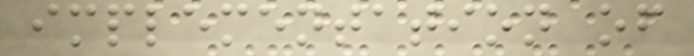implementation of
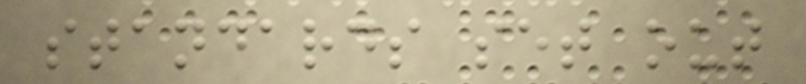standards set out
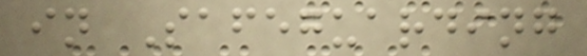in Safeguarding
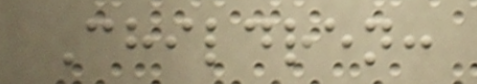Children:
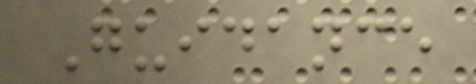Guidance
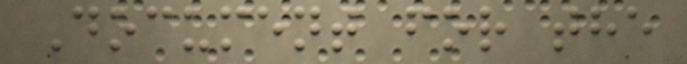Document for the
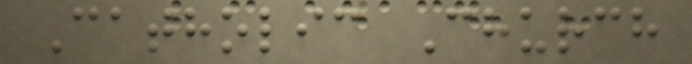Catholic Church
